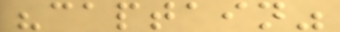"captain"
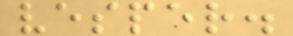vesper.
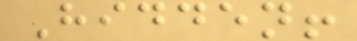Hidden!
